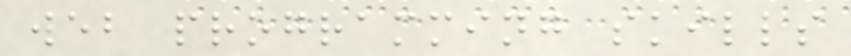web programming skills
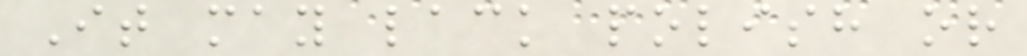It may lack polish or
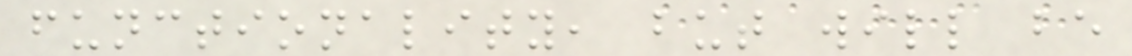functionality, but will be
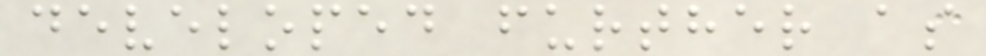developed further as
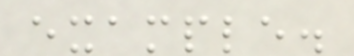example.
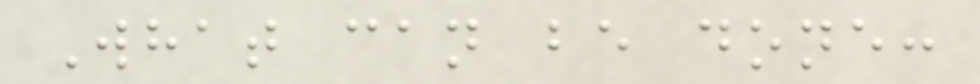What can be done:
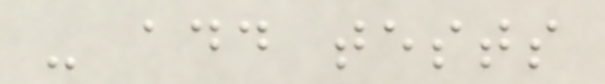- add tests
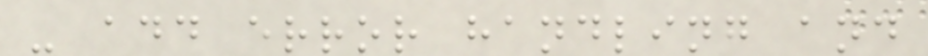- add error handling and
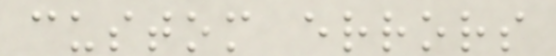custom errors
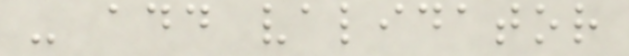- add validator
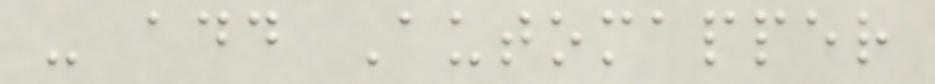- add Automapper
